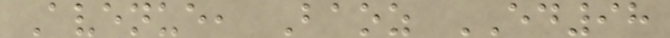Avenue, Baoz ED98
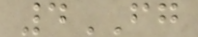4FG
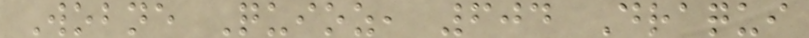Wobne Quioz, 604 Draqui
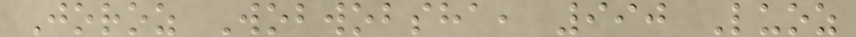Joroz Wobwobsha, 990 Luoz
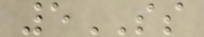5SS
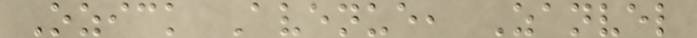Ozick Avenue, Zanvel
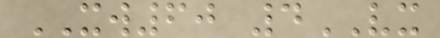XW60 4VX
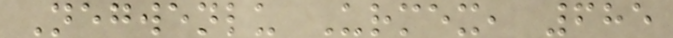Negwenlu Urmex, 685
